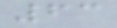63
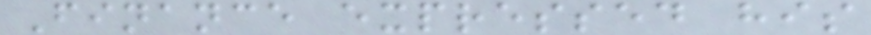Finance expressed his
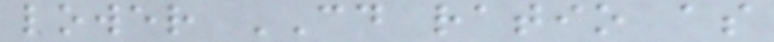lower CD ratio as
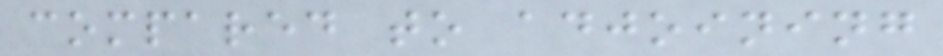compared to adjoining
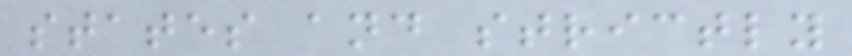states and strictly
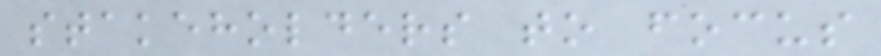stakeholders to focus
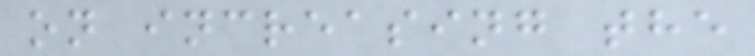on increasing the
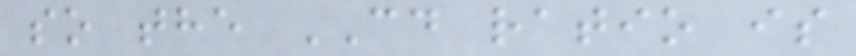so the CD ratio is
